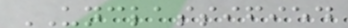UNCLASSIFIED
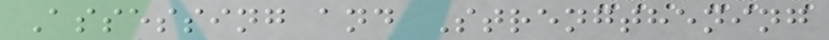Assessing and Strengthening
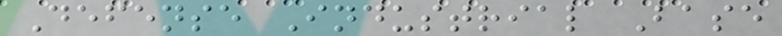Defense Industrial Base
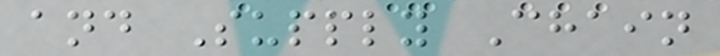and Supply Chain
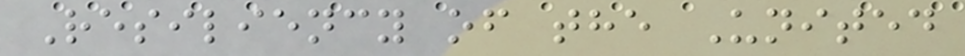Resiliency of the United
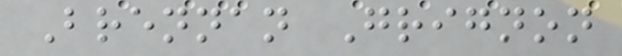Brennan Grignon
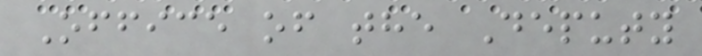Office of the Deputy
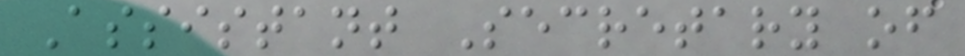Assistant Secretary of
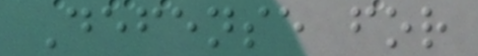Defense for
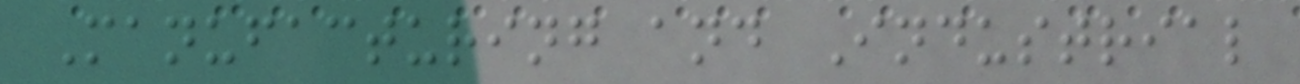Manufacturing and Industrial
